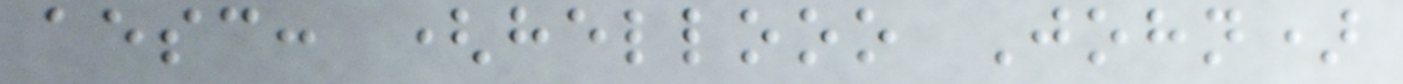aesc: (hellooo John)
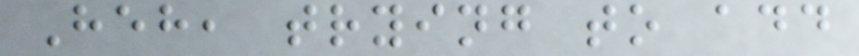Heh, trying to add
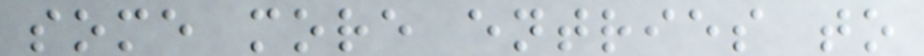some more entries to
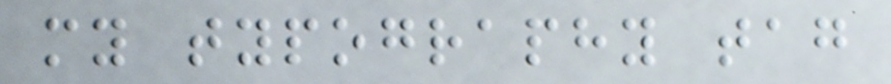my typography tag
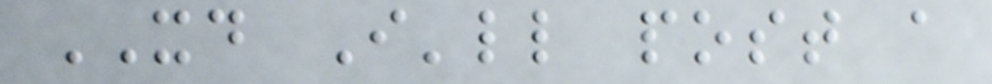XD I'll post a
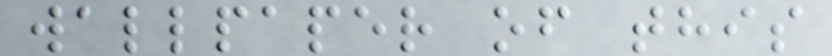wallpaper of this
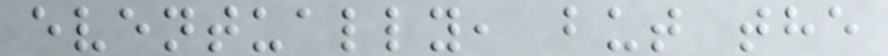eventually, but the
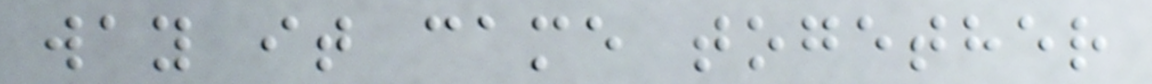way it came together
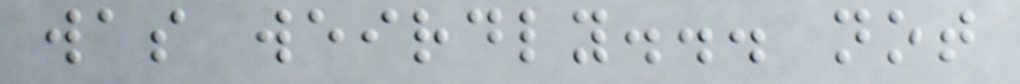was weirdly... not
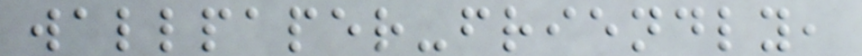wallpaper-friendly,
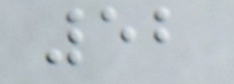52
